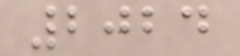2024
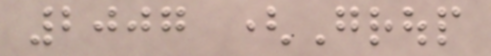2007 (Group
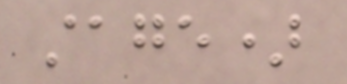stage)
